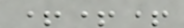+++
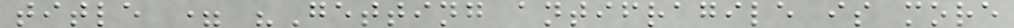title = "Getting antifragile is more
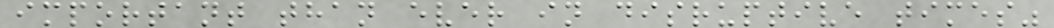important than ever in disruptive times"
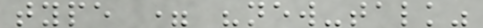type = "new-talk"
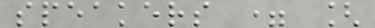speakers = [
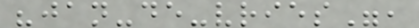"jan-de-vries",
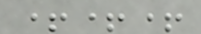+++
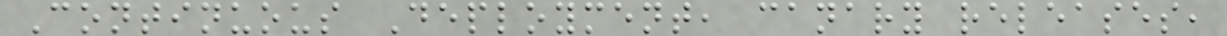Continuous Deployment, canary releases,
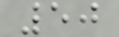50
